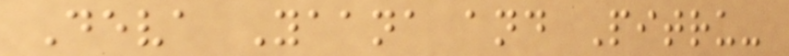Deva Yaana and Pitru-
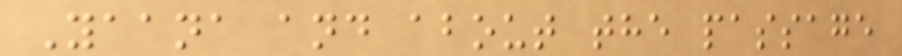Yaana and about the passage
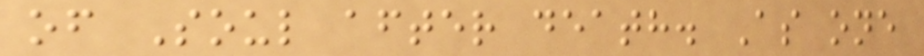of Soul after death. As one
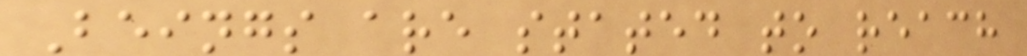Beings are stated to reach
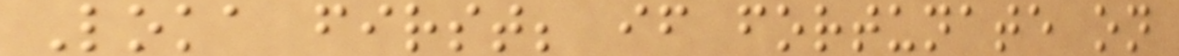Loka first; if fortunate on
